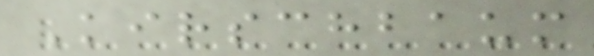Kirschbaum
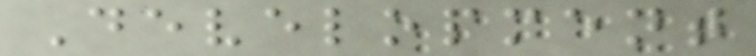Development
